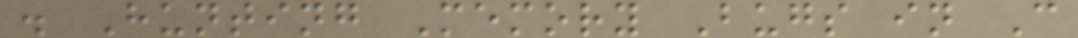. Hunting Memory Bugs in C
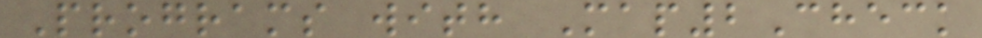Programs with Map2Check
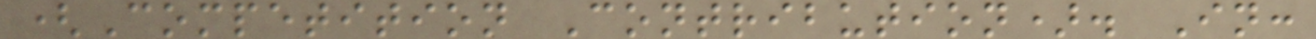(Competition Contribution). In:
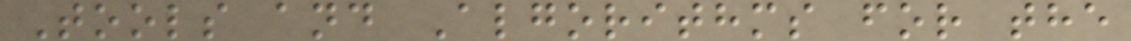Tools and Algorithms for the
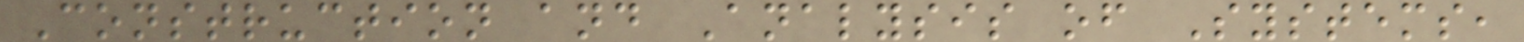Construction and Analysis of Systems,
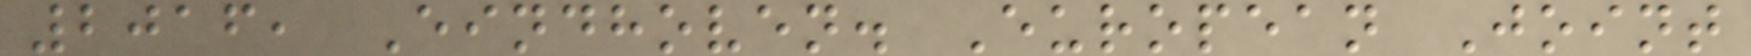2016, Eindhoven. European Joint
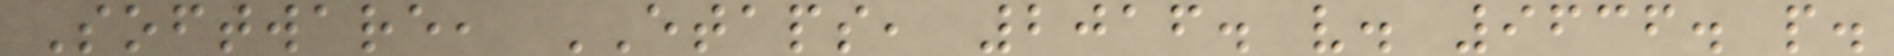Software, ETAPS, 2016. v. 9636. p.
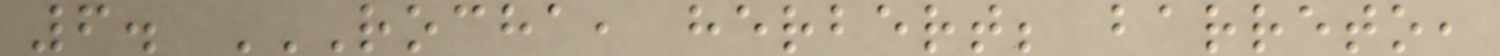6. ROCHA, HERBERT; BARRETO,
